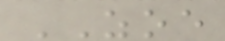ZOE
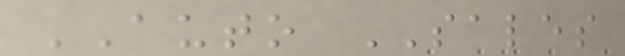AUTO SALES
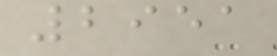2951
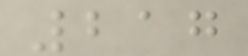217
